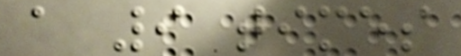a 9 times
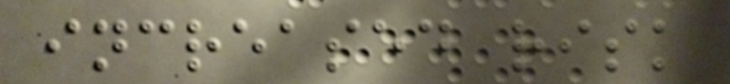increased risk
